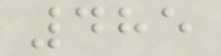485
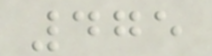475
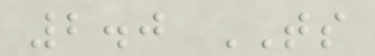2.0 TS
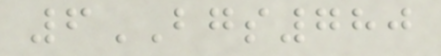6BGS780
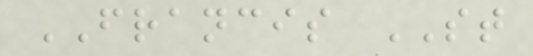FRANCIS ST
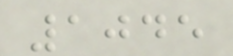1045
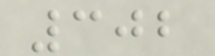302
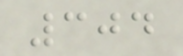304
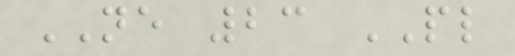NE 23 PL
